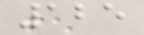125
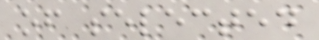of selected
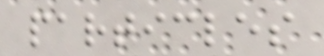particles
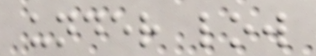under low
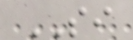SI
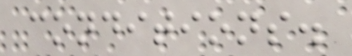conditions.
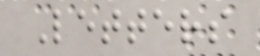Letters
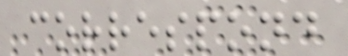correspond
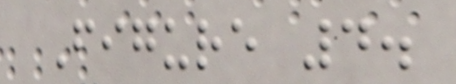Figure 4.
